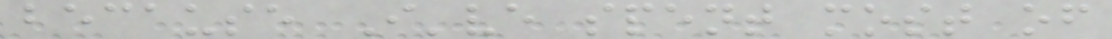because I've spent most of
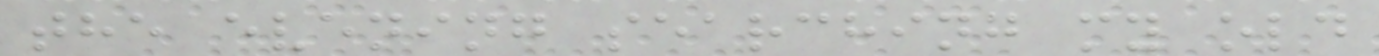the evening searching my old
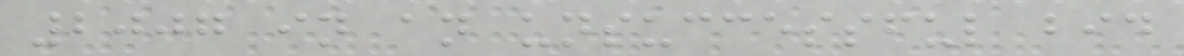2007 in an unsuccessful bid
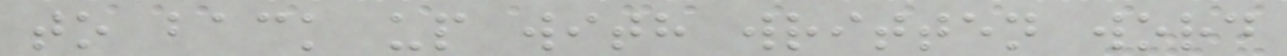to back up with written word
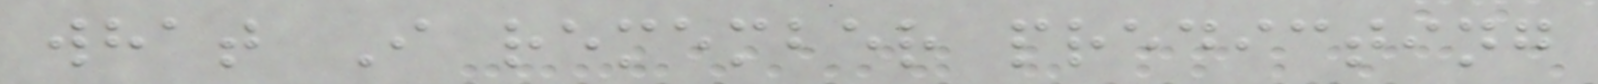what I remember predicting
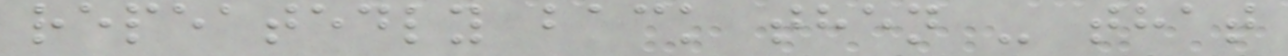repeatedly back then - that
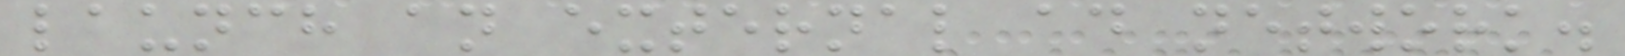launch an external ad network.
